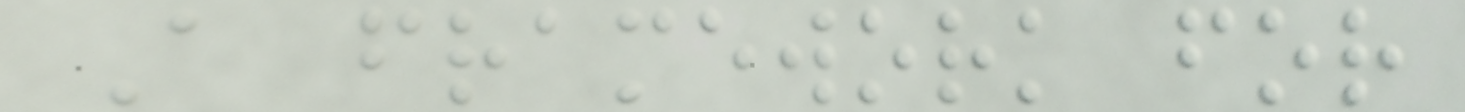A framework for
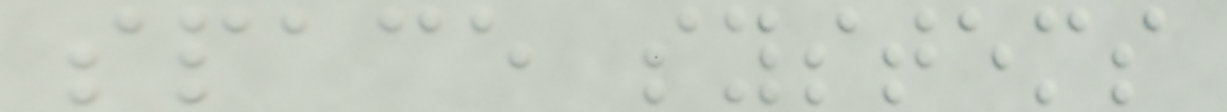space systems
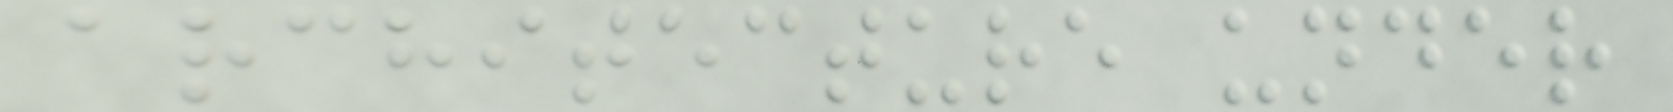architecture under
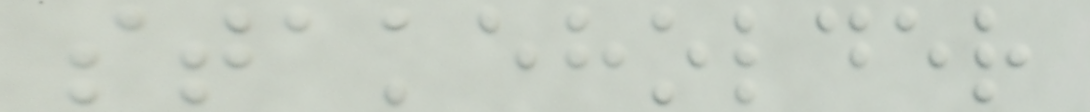stakeholder
